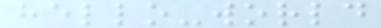hello-world
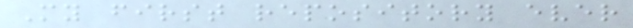My first repository ever
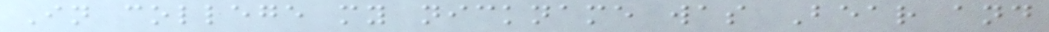In college my nickname was Bear and
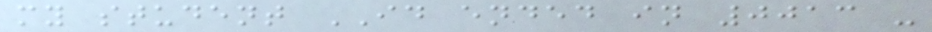my student ID ended in 0013 -
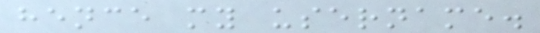hence my username.
